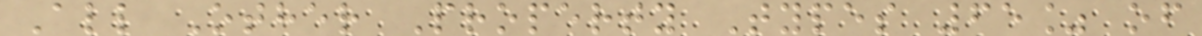All Other Property Types 65% of
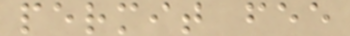permit fee
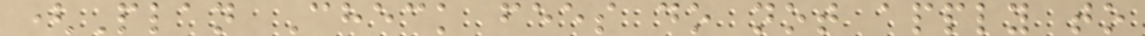(Plan Check fees do not apply to
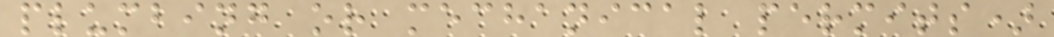plumbing or mechanical permits)
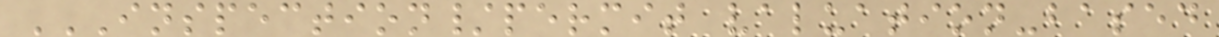INSPECTION/PERMIT VALUATION-BASED
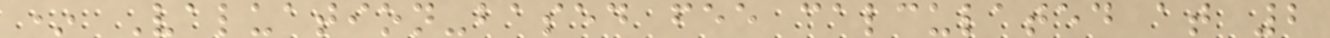* Valuation-based fee calculated at 2
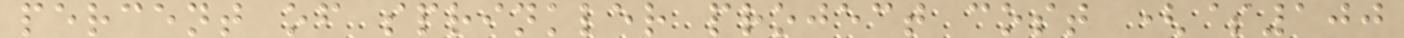percent of sprinkler project cost ($100
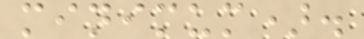minimum).
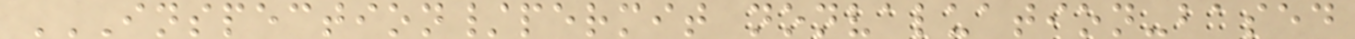INSPECTION/PERMIT NONVALUATION-BASED
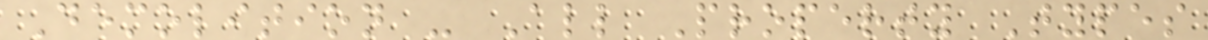Demolition - All Property Types
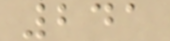241
